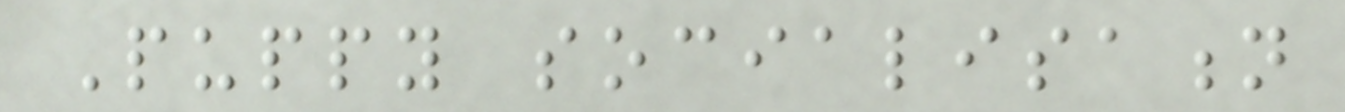Puppy socialisation
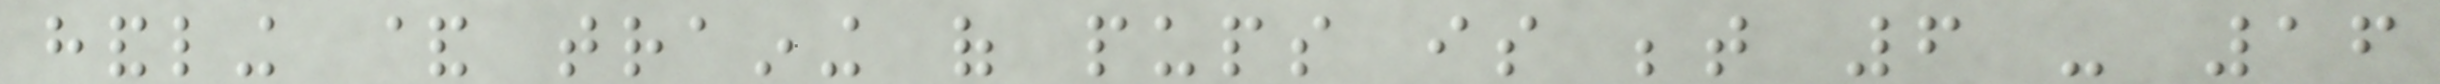handling & training of pups is between 6 - 16
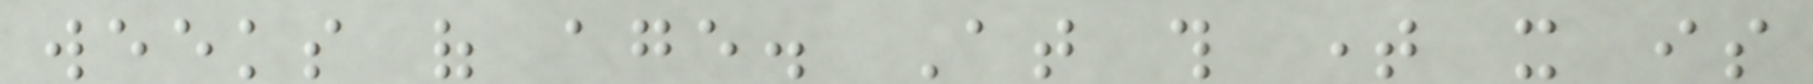weeks of age. At this time it is
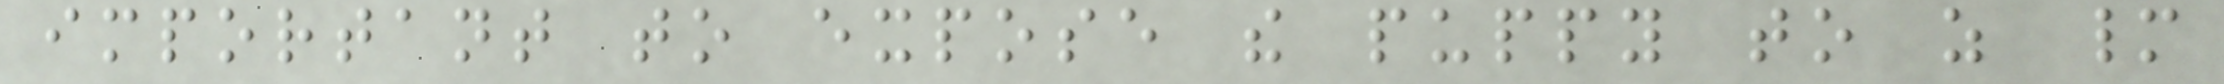important to expose the puppy to as many
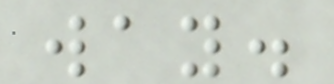way.
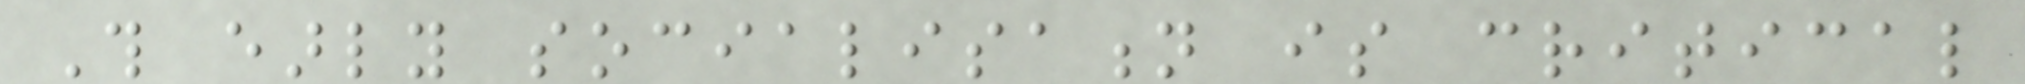This early socialisation is critical
